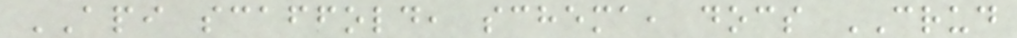API scaffold, schema, docs CRUD
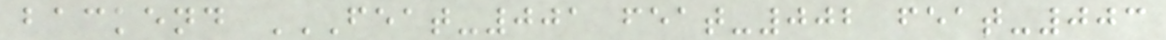backend FEAT-001 FEAT-002 FEAT-003
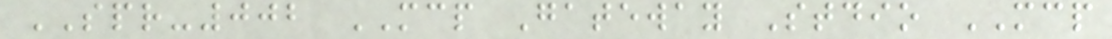SPR-002 MCP Gateway Stdio MCP
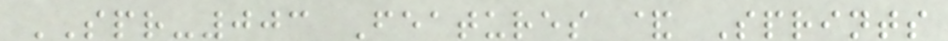SPR-003 Features & Sprints
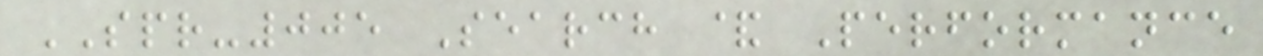SPR-005 Search & Performance
